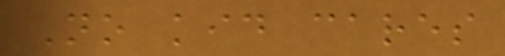No kid cares
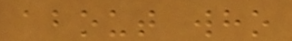about who
